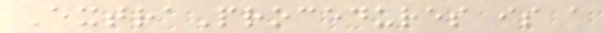ExtraProcedures is a
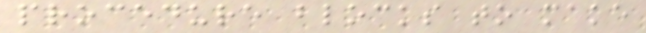procedure blocks to make
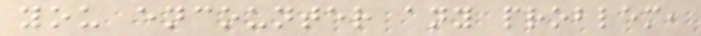you encounter any problem,
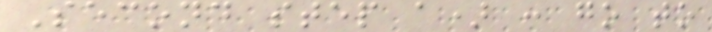Second step a) : go to
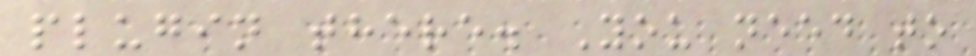plugin there. You need to
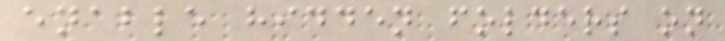enable hidden folders on
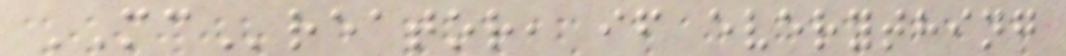MCreator, if everything
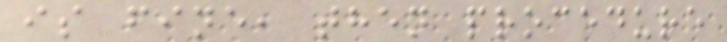is fine, then procedure
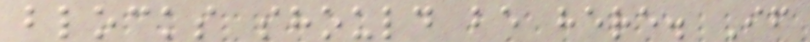blocks should be here. If
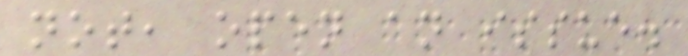not, open an issue.
